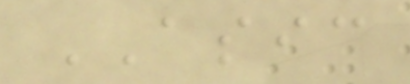ASIC
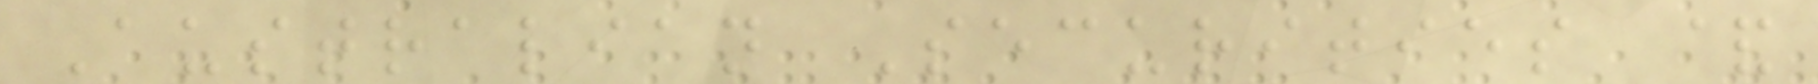Australian Securities &
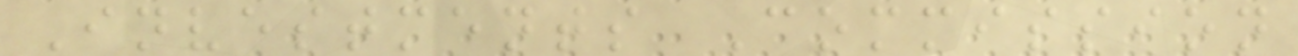Investments Commission
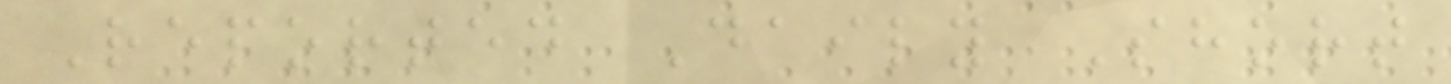Reported Daily Short
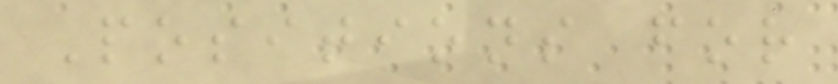Positions for
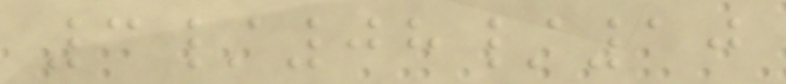3/08/10
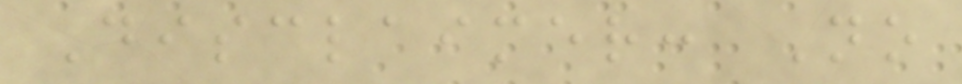Disclaimer: No
